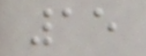15
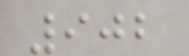902
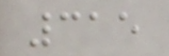315
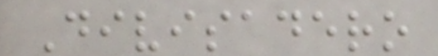Divisadero
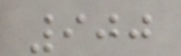900
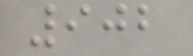902
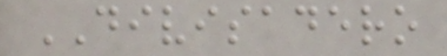DIVISADERO
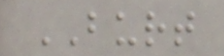BURT
